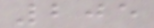205
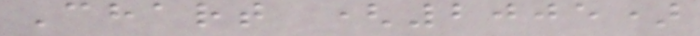Chart (2005)
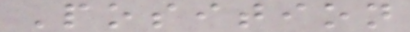Position
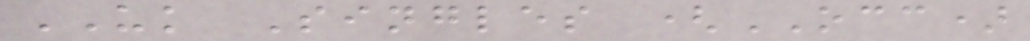UK Singles (OCC)
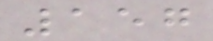157
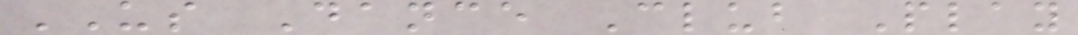US Dance Club Play
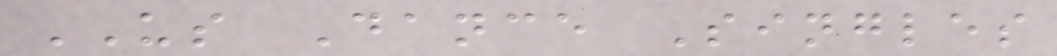US Dance Singles
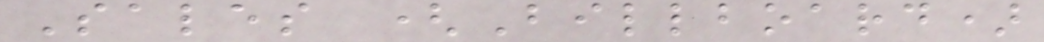Sales (Billboard)
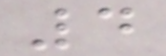4
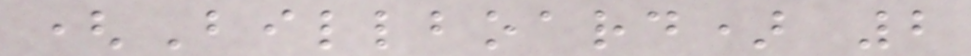(Billboard) 2
